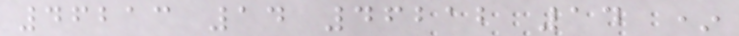46213 14 46212 14 *
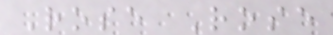Rose Rose
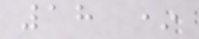18 *
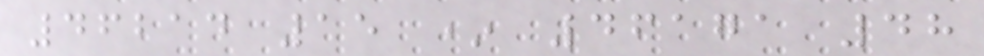46214 15 * 46171 48
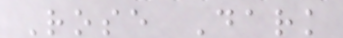Rose Dark
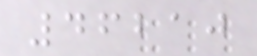46210
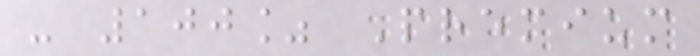- 100% Premium
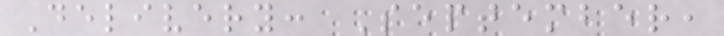Delivery: September,
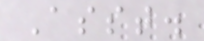Asst.
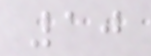10
